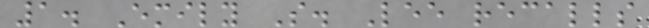1. Emily S. Lee recalls
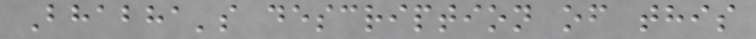Bhabha's description of this
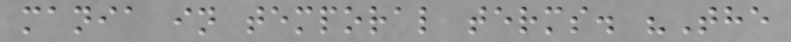mania in temporal terms. "The
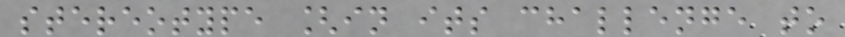stereotype [in its challenge to
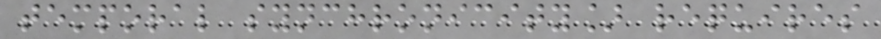temporal synchronicity] requires
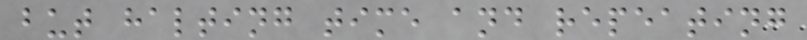but halting time and repeating
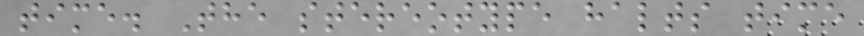time. The stereotype halts time
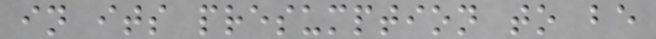in its presumption to be
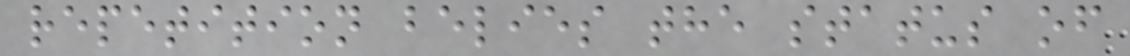repetition belies the status of
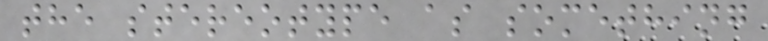the stereotype as something
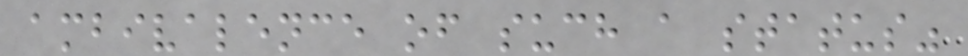ambivalence of such a status"
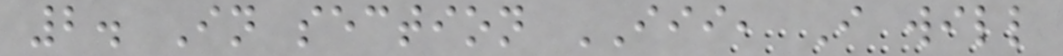2. In section III, I will
